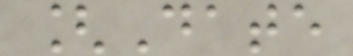[Date
